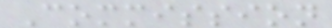Commission
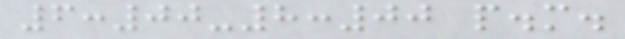6:00-8:00 p.m.
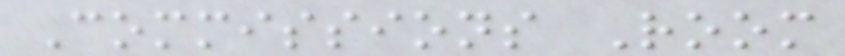Commissions Room
